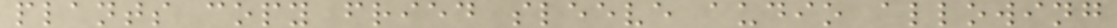plants copy fried sleeve audio allowing
